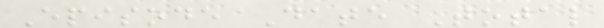Episode Date Total
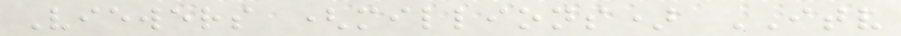Viewers (millions) ITV
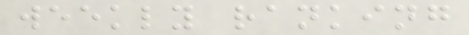weekly ranking
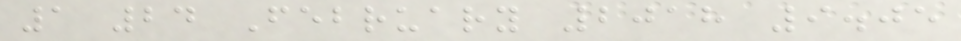1 24 February 2018 9.05
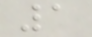1
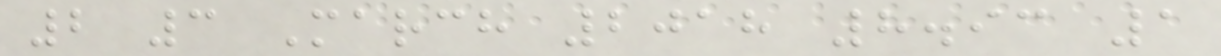2 3 March 2018 8.93 1
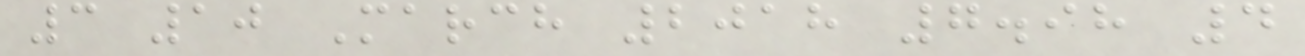3 10 March 2018 7.98 4
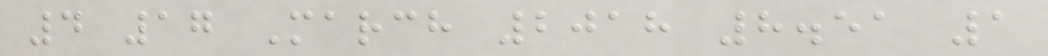4 17 March 2018 8.51 1
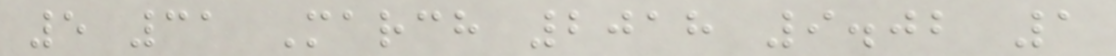5 31 March 2018 9.02 1
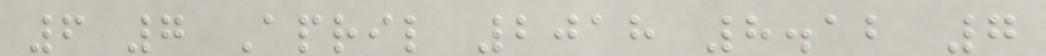6 7 April 2018 8.12 7
